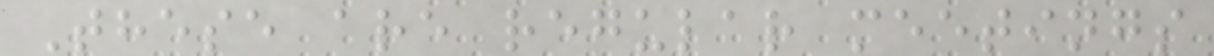These are regular meetings
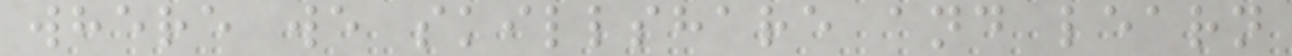where we skillshare and learn
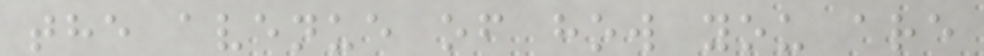the avenue of how you are
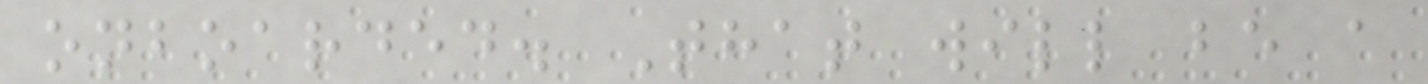onboarded. That will be a
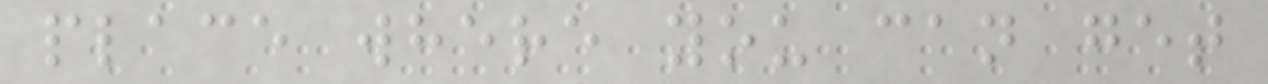place where you can get
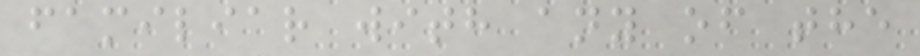familiar with any of the
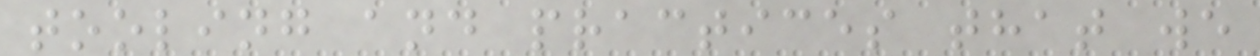tooling and practices that we
